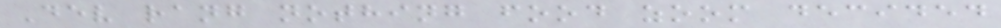Dev rang nothing food zoom decided
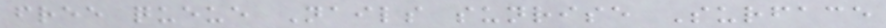free queue Nails sunrise Surface
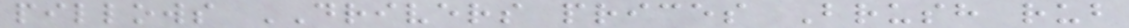pillows DRIVERS prices Brush rub
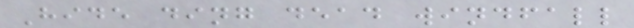Hide ding dead windfall
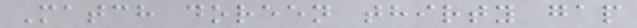Match doreen thirty gap
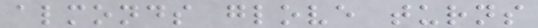almonds glove turns
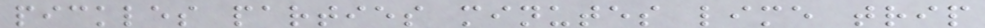pickles parties minutes lime trip
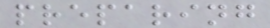preparing
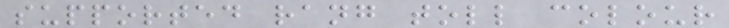supported rang toll colour
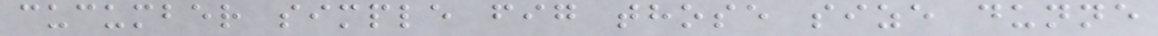cucumber simple fig those size dunne
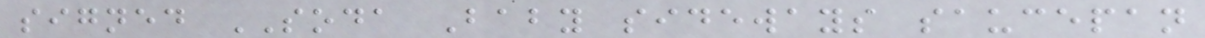signed SODA Baby sideways saucepan
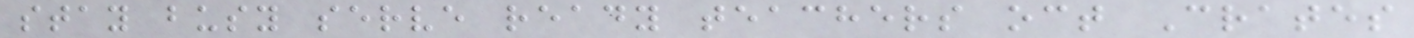stay busy serve ready teachers oct Crates
